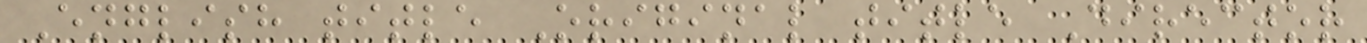English title Original title Director
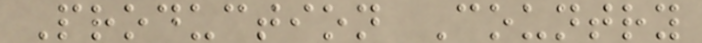Production Country
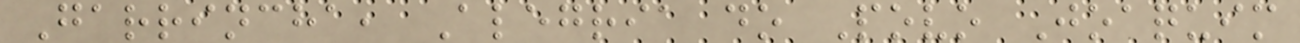Garrincha, Alegria do Povo Joaquim
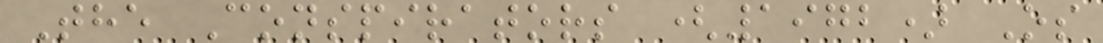The Conspirators (1972) Os
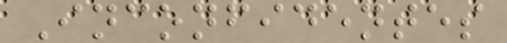Inconfidentes
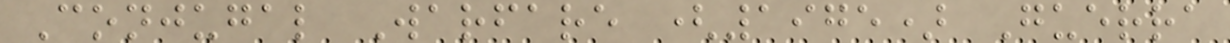Conjugal Warfare (1975) Guerra
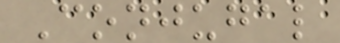Conjugal
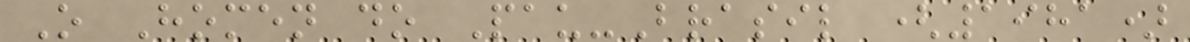O Homen do Pau-Brasil (1981)
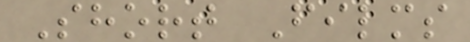Short Films
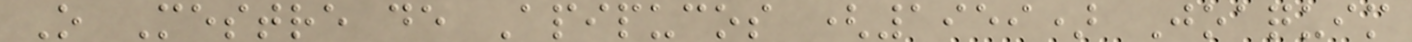O Mestre de Apipucos (1959) Joaquim
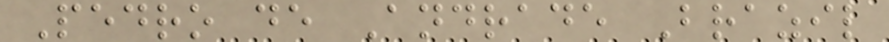Pedro de Andrade Brazil
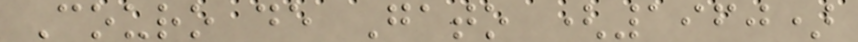Couro de Gato (1960)
